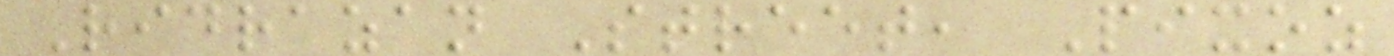Ridrazan Street, Pixoz
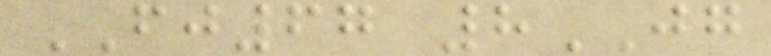FJ67 8JG
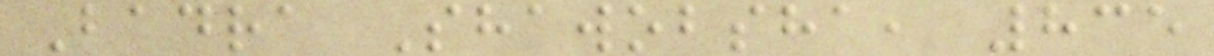Badra Shawobsha, 835
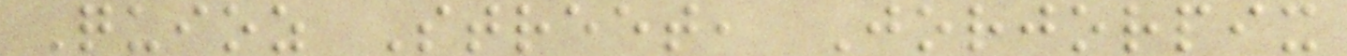Quioz Street, Jorjorpix
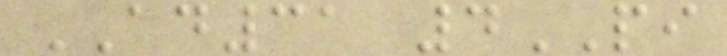AD31 4PI
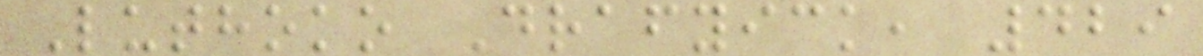Luthoko Drafyick, 429
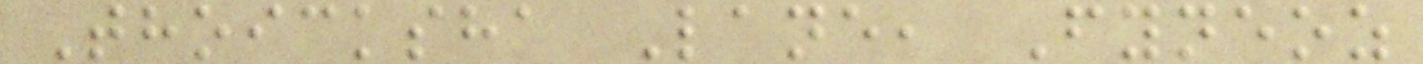Thoicksha Lane, Fyneoz
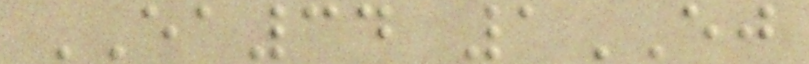EA34 1EJ
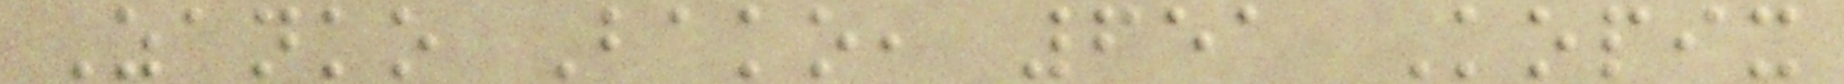Zanko Bako, 651 Kopix
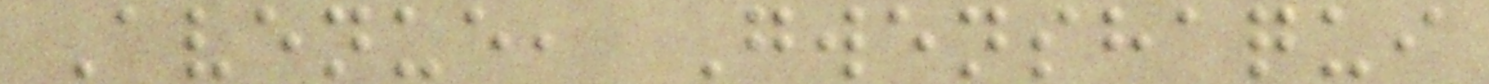Avenue, Gwenshaqui
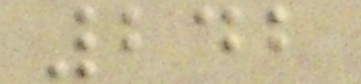242
